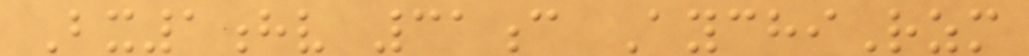Bx1hv 31c AychiRzm
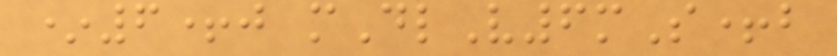*6+j mDlV6mS+b
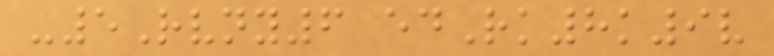-5Rvny6 edRk8k9v
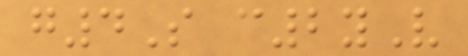g4S c2yV
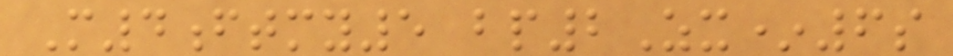M4ftmy5 bp2Zx*6s
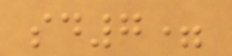sd7=
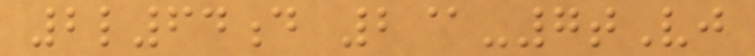2l64d 2@-7tVj
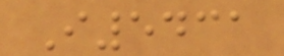I5431
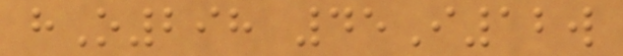hO298 45I12w
